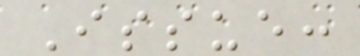Issue:
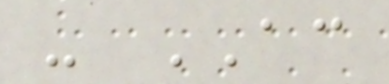- AC
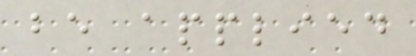be applied
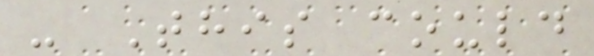- This could
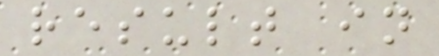result in
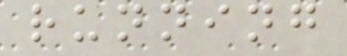running
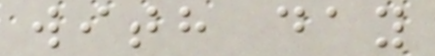with day
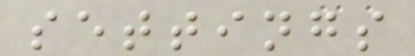settings
